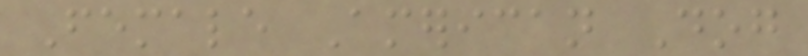Female American Dog
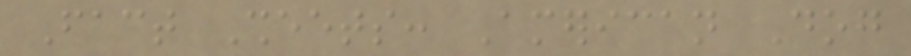Fact Sheets: American Dog
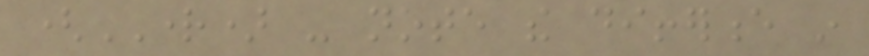(RIGHT) - note the difference in
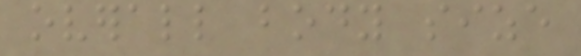overall body size
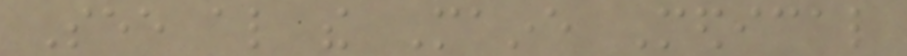See also the Maine Medical
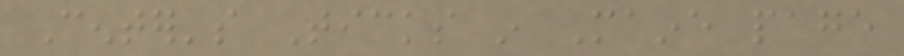Center's Ticks in Maine page
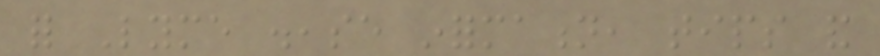for Lyme disease information, tips and
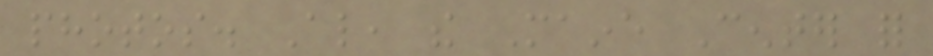photos. Also, the Maine Center for
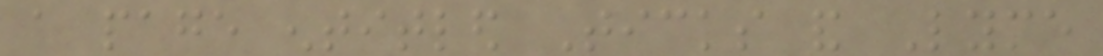a page entitled Ticks and Lyme
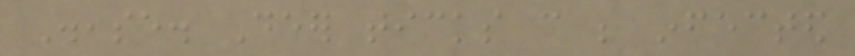Disease. Deer ticks can be infected
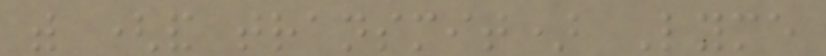with (and transmit) Lyme
